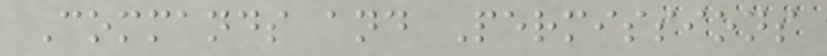Commands and Permissions
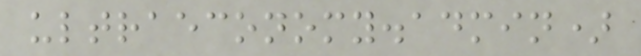ultraeconomy.admin)
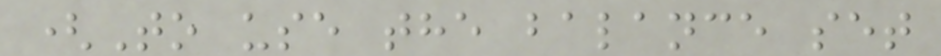(To use the balance set
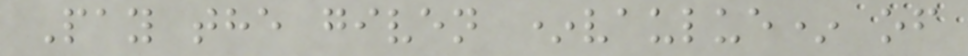Pay the given *vaulue* of
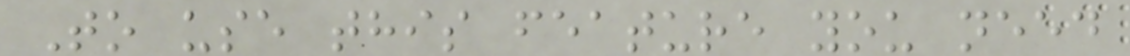To use this feature you need
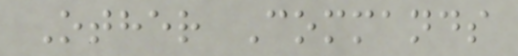Other Commands
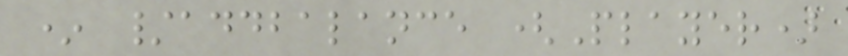* /addbalance (Player)
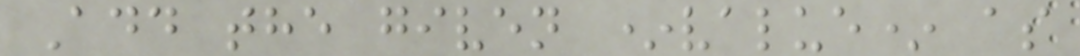Add the given *value* as
